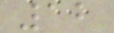12
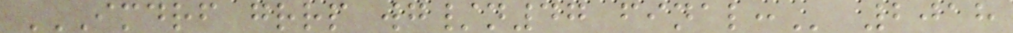IMDRF GRRP WG/N47 FINAL: 2018
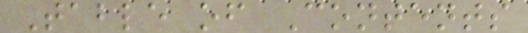Table of Contents
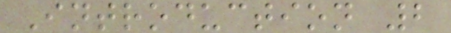Introduction 2
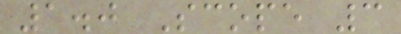1.0 Scope 3
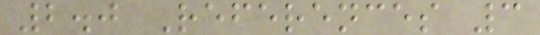2.0 References 3
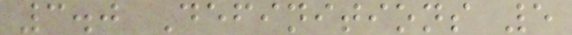3.0 Definitions 5
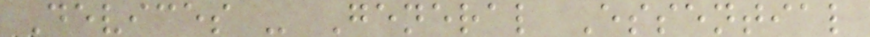Devices - General Essential
